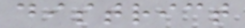district
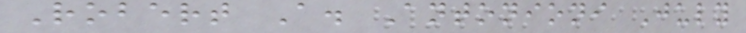Robert A. Antonioni July
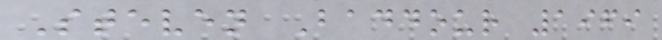Steven Baddour 1969
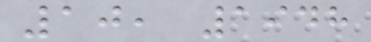10, 1948
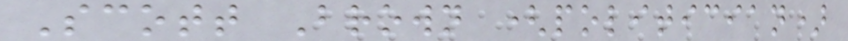Scott Brown (politician)
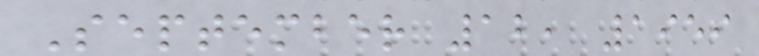September 12, 1959
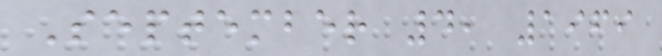September 4, 1969
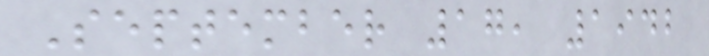September 17, 1942
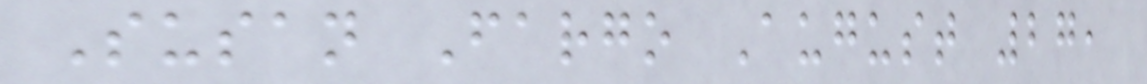Susan Fargo August 27,
